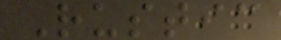Rustic
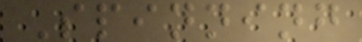Spinning
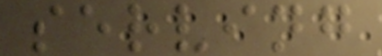serving
